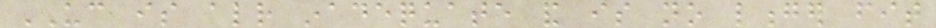UC is already inadequate and is no longer fit
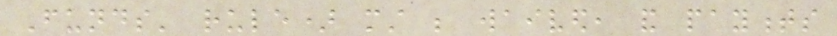Funds' rule) must be waived, and payments
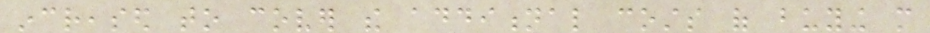increased to cover the additional costs of buying more
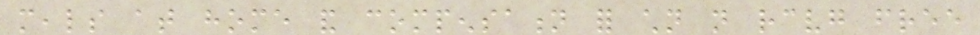meals at home and compensation for children not receiving free
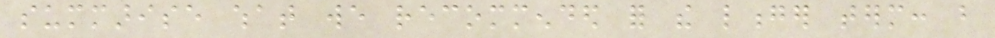summarise what we recommended for the longer term: but
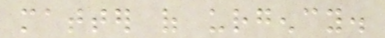matter of urgency.
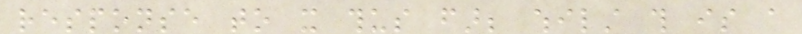response to it thus far; whilst this is a
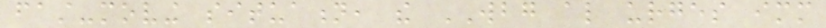fast-moving situation, the WBG also urges immediate
